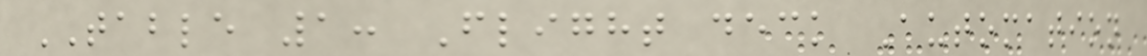TABLE 1: Flight deck Automation
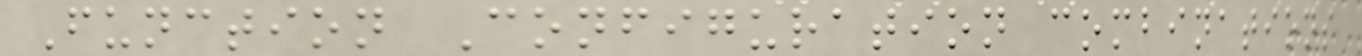Function Configuration combinations
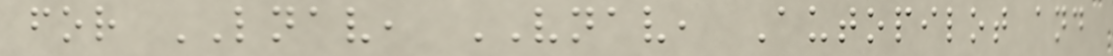for LNAV, VNAV, Autopilot and
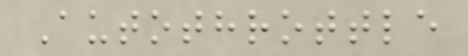Autothrottle
